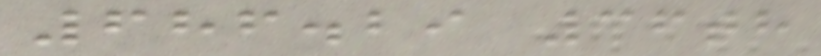686.29 36th
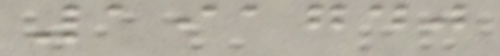191740
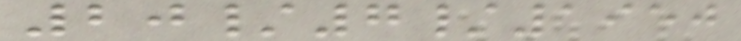20/7/1950
